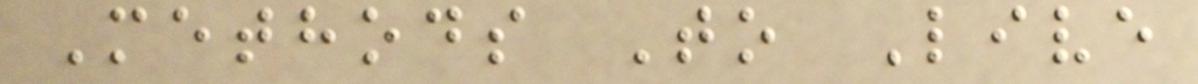Methods To Live
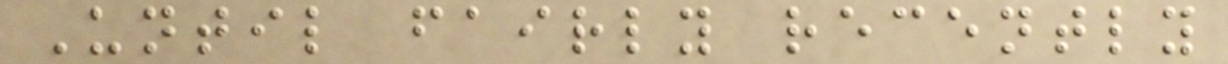Until fairly recently
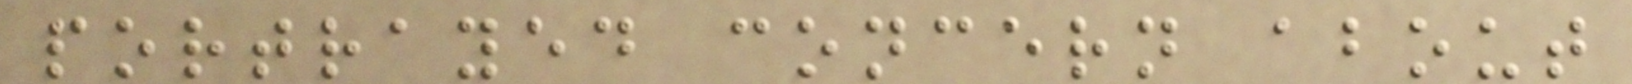portrayed concern about
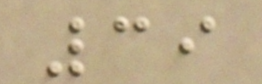39
